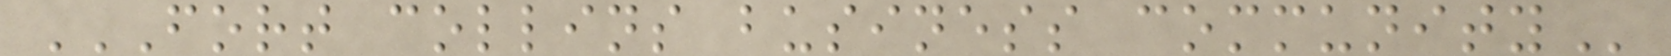FORT COLLINS BUSINESS COMMUNITY
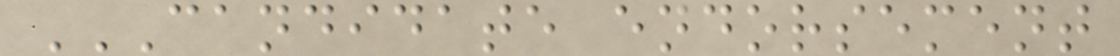CANDIDATE ENDORSEMENT
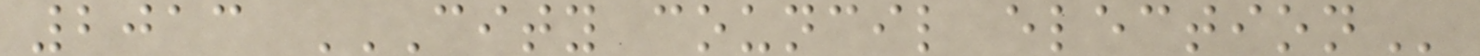2013 CITY COUNCIL ELECTION
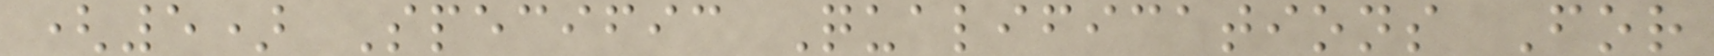(5) Specific Qualifications For
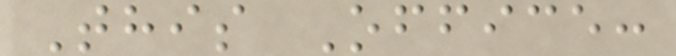This Office:
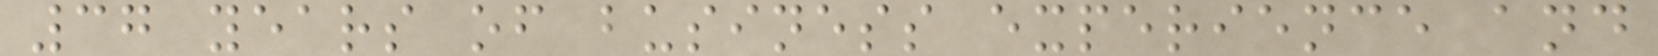37 years of business experience and
